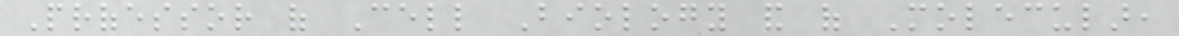Professor of Cell Biology and of Molecular,
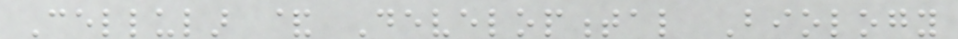Cellular & Developmental Biology
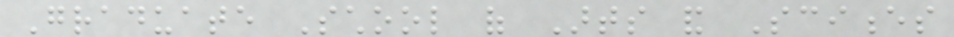Graduate School of Arts and Sciences
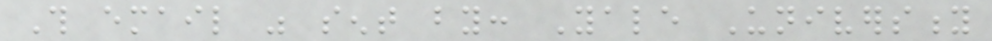This email was sent by: Yale University
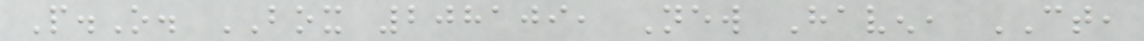P.O. BOX 208109, New Haven, CT,
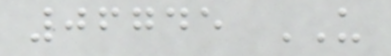06745 US
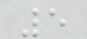5
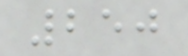250
